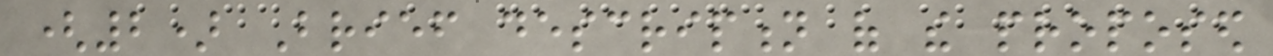(2) Brief description of the proposed
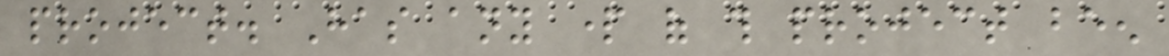project. Has any part of this project been
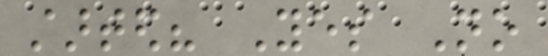started? Yes No
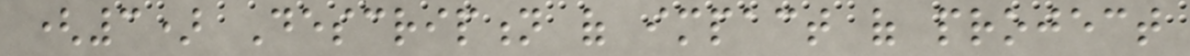(3) Description of impact of project
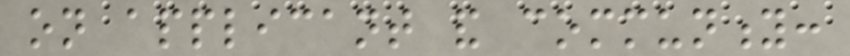on applicant and community:
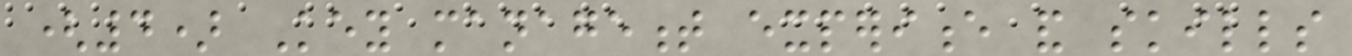(4) Key management experience and skills
